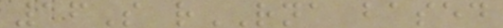16S rRNA based
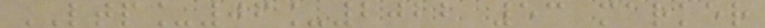LTP_06_2022 53 marker
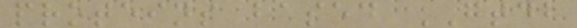proteins based GTDB
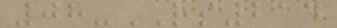08-RS214
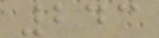243
